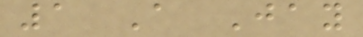1 A Jay
